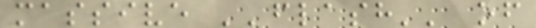massive ''flash'' of
